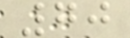70
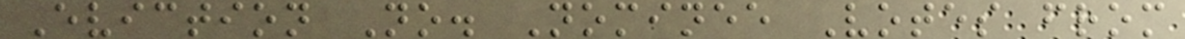Eviction No. Nominee Votes from
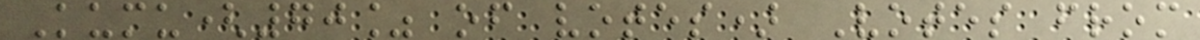Kumu(70% of votes) Votes from
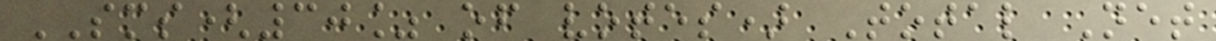SMS(30% of votes) Total Net
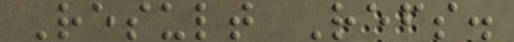Result Refs.
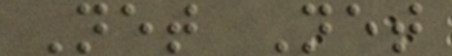Net Net
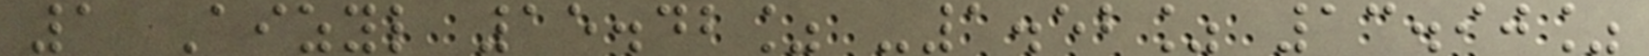1 Aizyl 15.42% -1.52% 13.90%
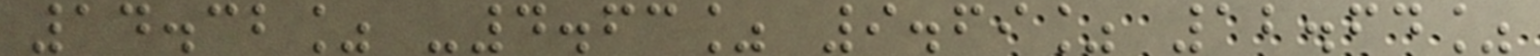14.32% -4.63% 9.69% 12.64%
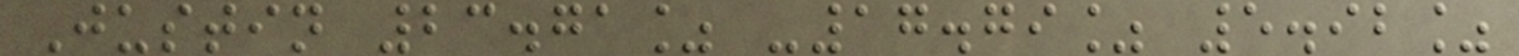Justin 23.71% -17.79% 5.92%
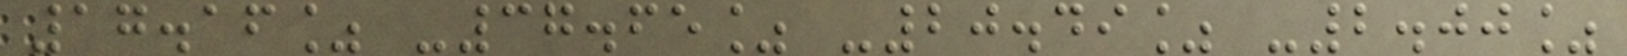17.16% -37.65% -20.49% -2.00%
